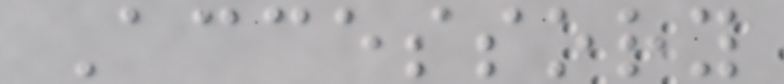Accessory
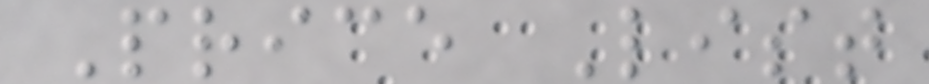Price List
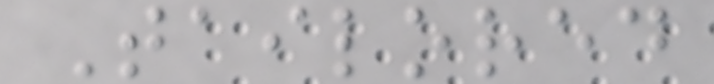Tailored
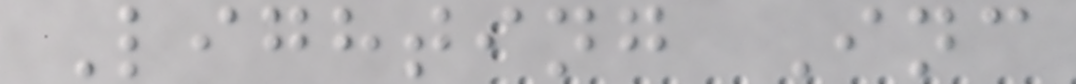Lighting Inc
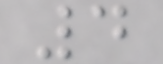4
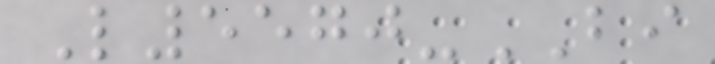L5570-BI
